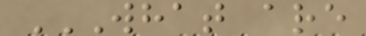WHAT ARE
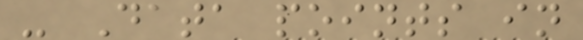- Data points in
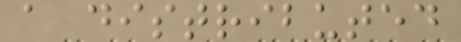a distributed
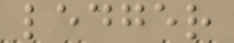ledger
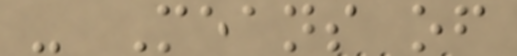- Means of
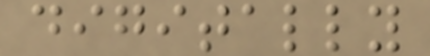digitally
